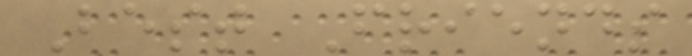Best Friends
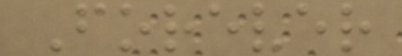Forever
